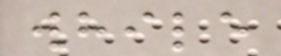while
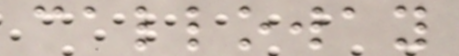calloway
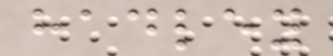hadley
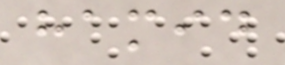hamid
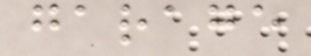garage
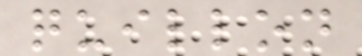quillon
